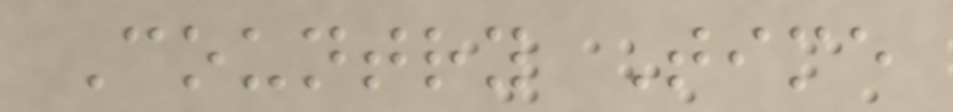Country Time
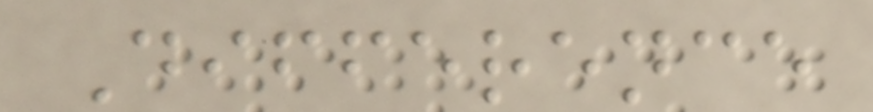Difference
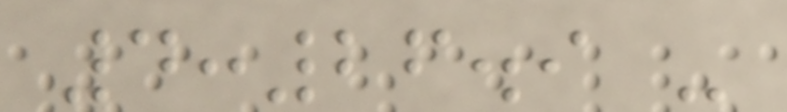4:26.9 -
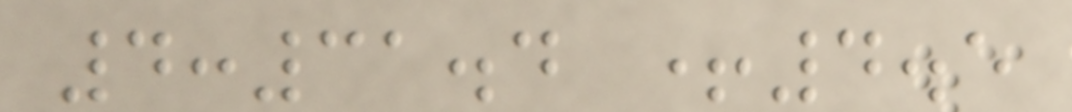4:31.4 +4.5
